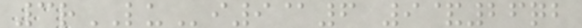3rLUi9@6 9&26qb
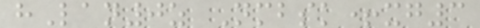hLan0z Nmbsk+xg3
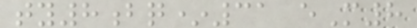ty8bq*31 eM8
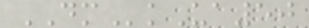DMkUa50
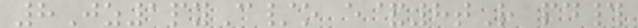8Jz1pyC/o e&8tR pd#
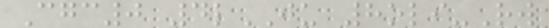Cgc0 4lJU 8oli-Rw
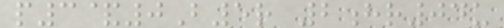p3&0B5r 2hr04u
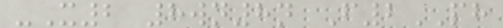-X2 8wn8n F2PH
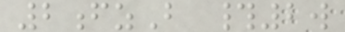2fzB #2w
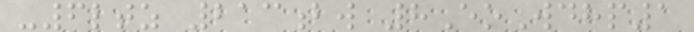-6ltz 213bw 8EoWdhp1
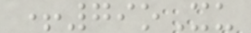+79oXu
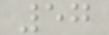57
